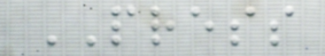PRESS
